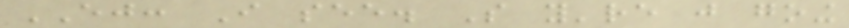EJ: I see. So you're just going
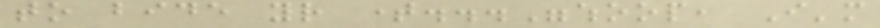to bide your time..."whoop, I'm
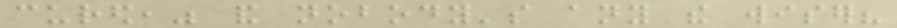cured," and nobody's any the wiser?
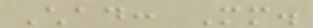Chad: Mm.
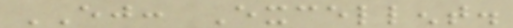EJ: Excellent.
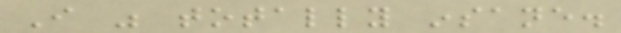I was totally insane.
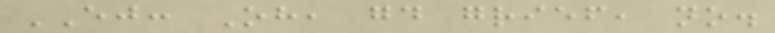EJ: Oh, good grief, no.
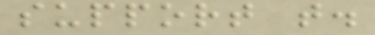support that.
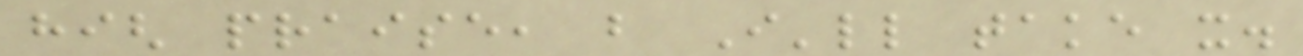high praise, but I'll take it.
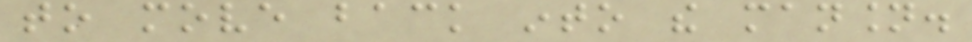to move back into the mansion.
